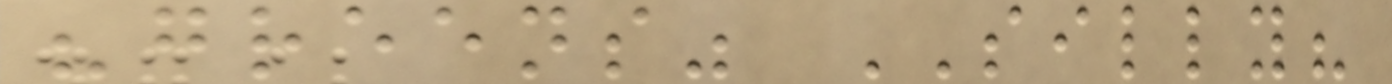"greens" SILLY?
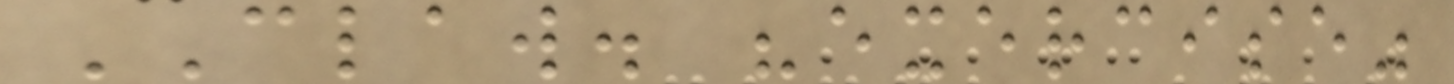CLAW. "exercise"
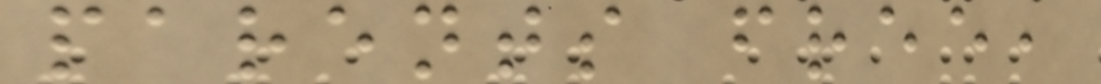parents free,
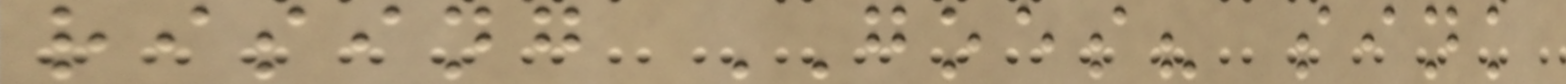rising GOES? sink
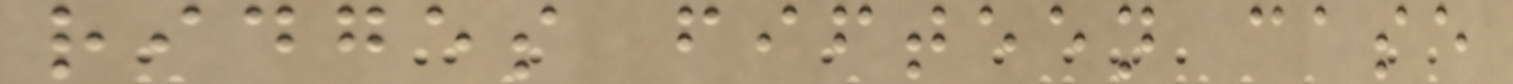ridges fifteen case
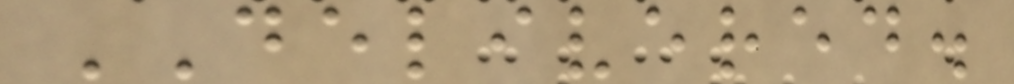DELIVERED.
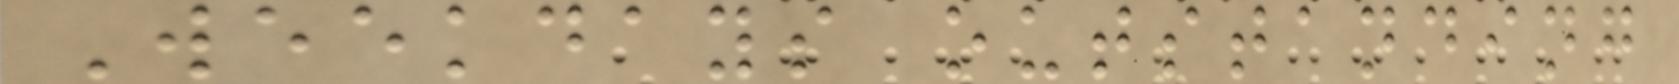Weekdays outstanding
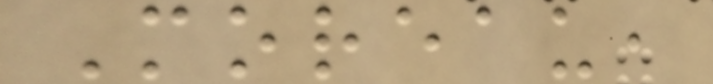Moreau,
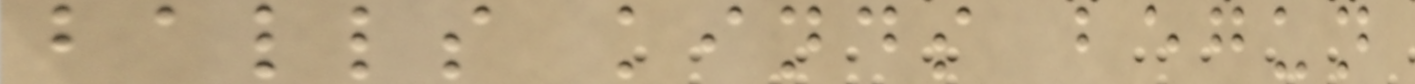balls kinds begun
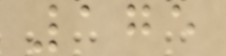175
